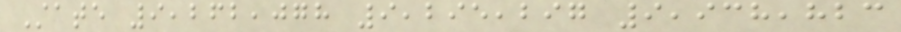State 9,262,078 9,295,297 9,938,823
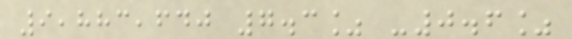9,883,640 7.3% -0.6%
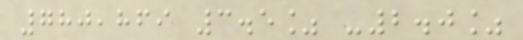780,869 3.5% -2.0%
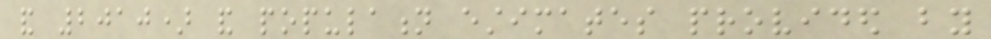and 2010) and population estimates provided by
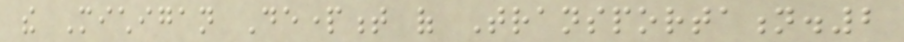the Michigan Department of Transportation.2
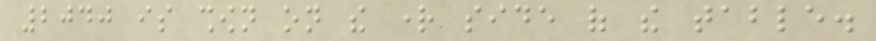2040 is shown on the right side of the table.
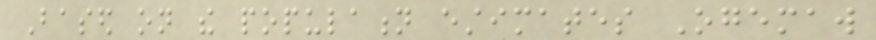Based on the population estimates Ogemaw
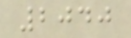2040
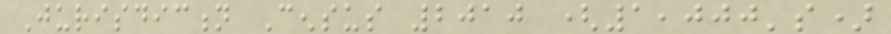Jurisdiction Census 2010 (1,000's)
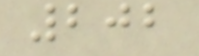202
